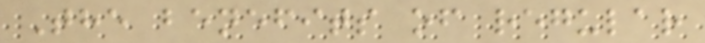The benefits of regular
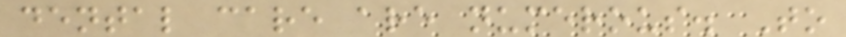dental care are numerous. To
